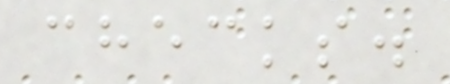checks.
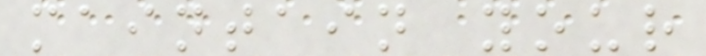maintain your
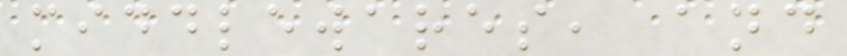middlewares, and
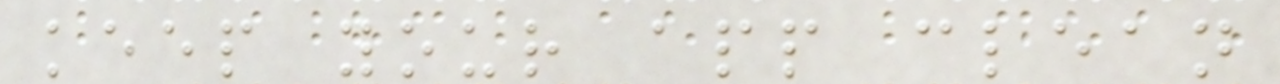keep your app clean
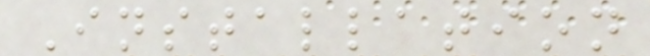Installation
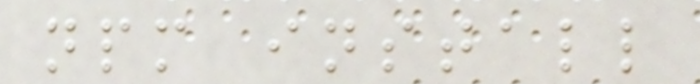npm install
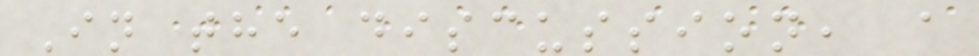In the discussion, a
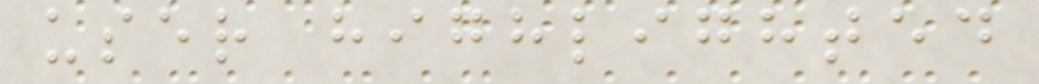user highlighted
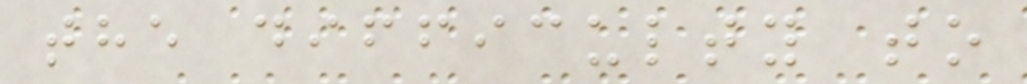the difficulty to
